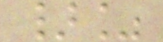}%
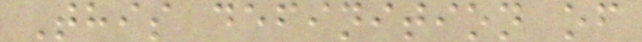This definition of
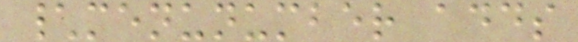\menunumber adds
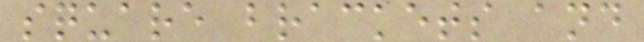square brackets and
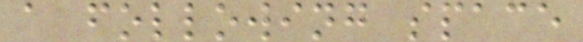a following space
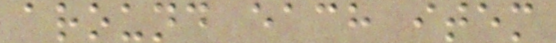around each item
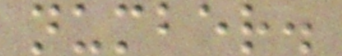number.
